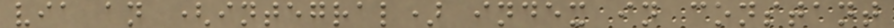via an (integral) index in constant
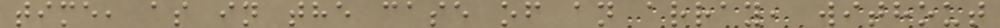time, as in the case of an array, without
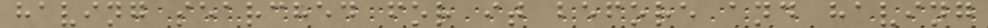having searched for it before and having
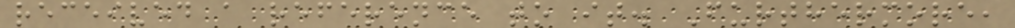received a reference to it. Furthermore,
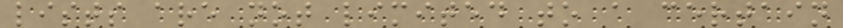lists are not limited to a certain
